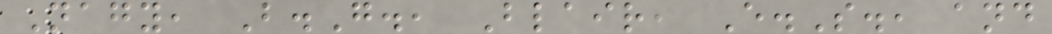Nagy, B.G., Blair, E.S., and
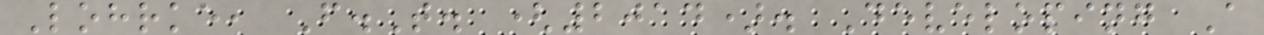Lohrke, F.T. (2014). Developing A
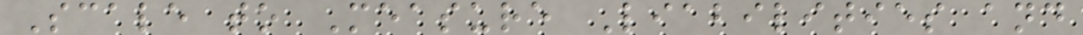Scale to Measure Liabilities and
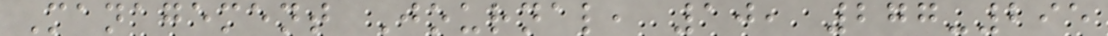Management Journal, 10, 277-295
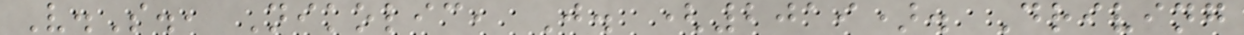V.S., Nikolic, J. (2019). Driving
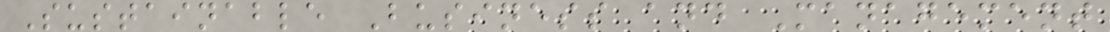Sustainable Business and Management
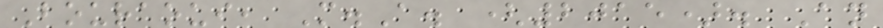Bouraoui, M.A. (2015). An
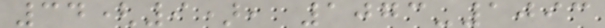34(9), 1073-1093
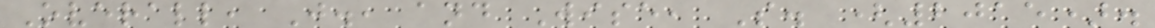Overall, J., and Wise, S. (2015).
